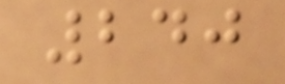240
